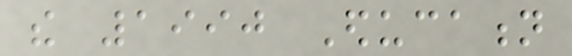the 1990 Education
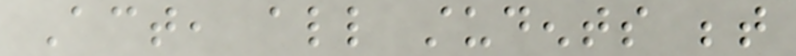Act, all students between
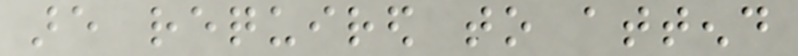are required to attend
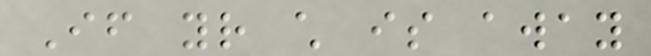If your child is away
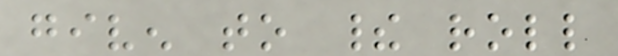given to their roll
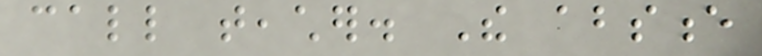call teacher. The absence
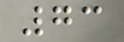73
